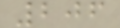206
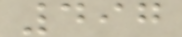497
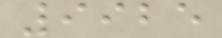9925
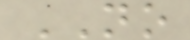NO
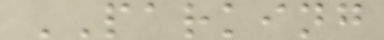PARKING
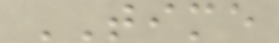TIME
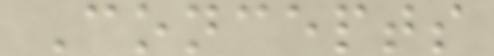Concepts
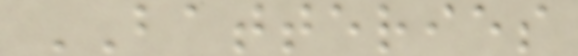BATTERIES
